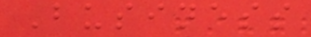Business
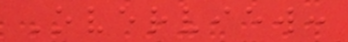Overview:
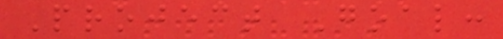Project Goal:
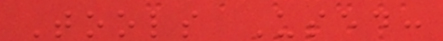Tools Used:
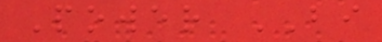Power BI
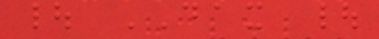| DAX |
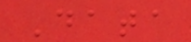Data
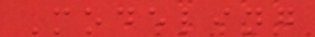Modeling
